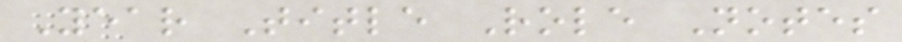Year Title Role Notes
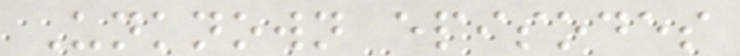Unknown episodes
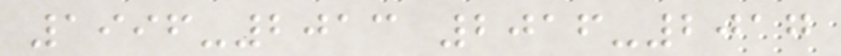1996-2013 2016-2017
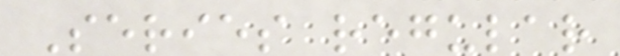Series regular
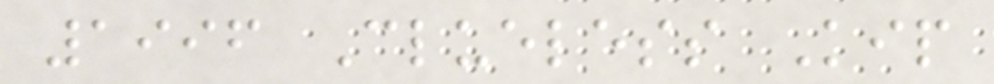1996 Clueless Kip
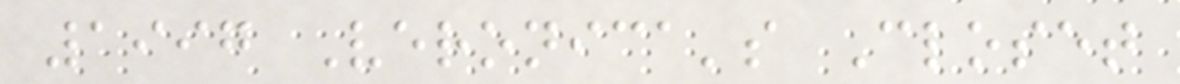1997 Veronica's Closet
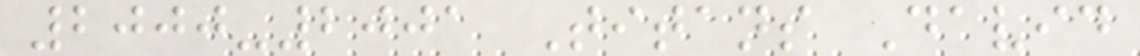2000-2001 Titans David
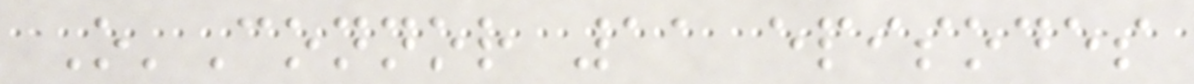O'Connor 11 episodes
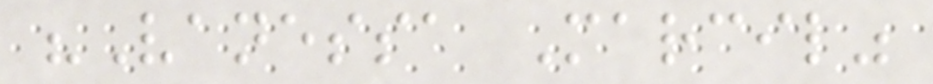"Vanessa Marcil"
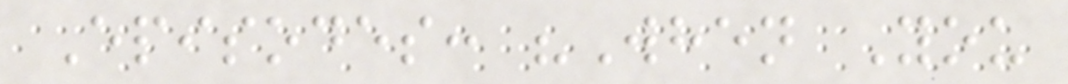Episodes: "When You
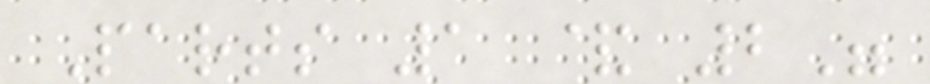Parts 1 & 2"
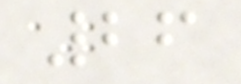26
